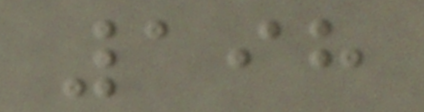198
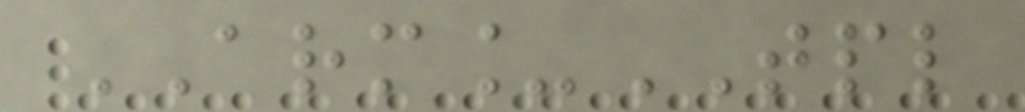ARM_TPL
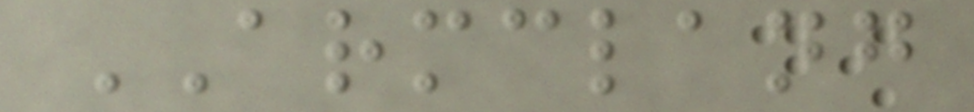ARMCLANG
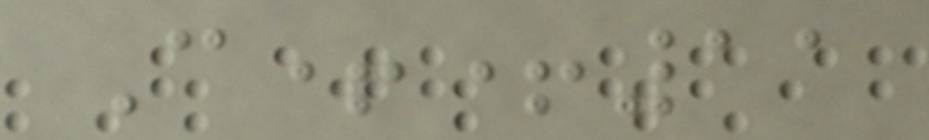C++11
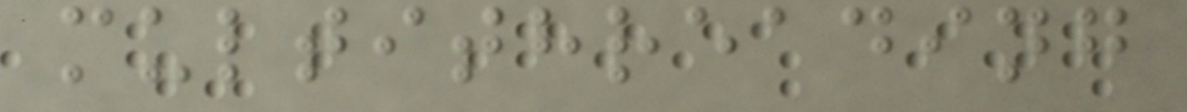multithreading
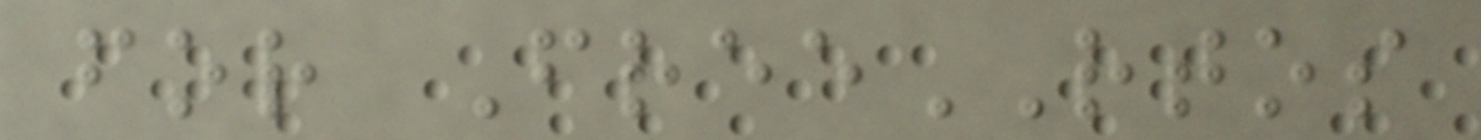for FreeRTOS
